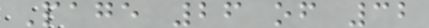Page 26 of 32
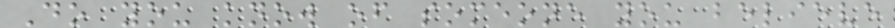Do you know of someone you believe
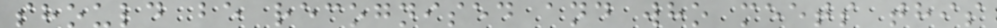should be recognised and who meets this
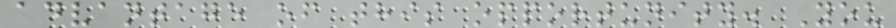advantage of this opportunity. You
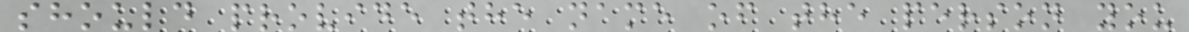should provide the name of the person you
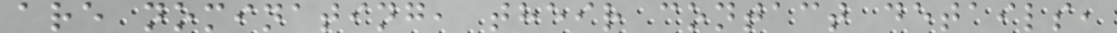are nominating, their contact details,
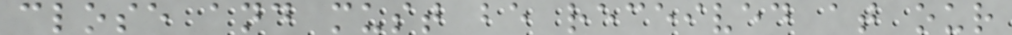close and must be received at our
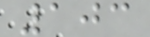103
